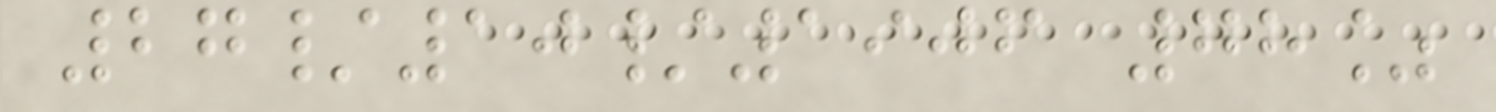27/10/1906 78%
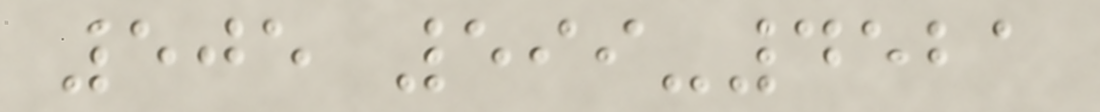505 599-4521
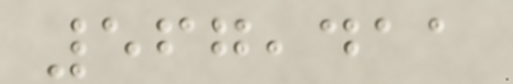567,411
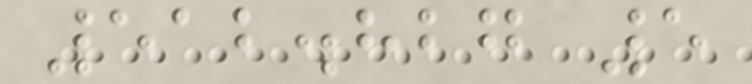512.827 5
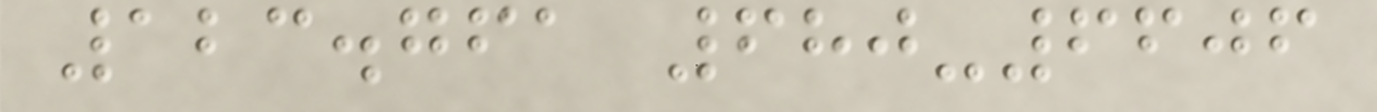123.761 680-6606
